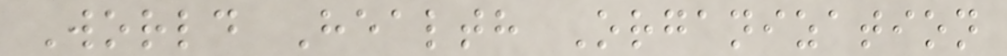World Health Organization
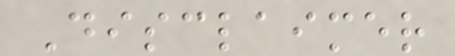Disclaimer
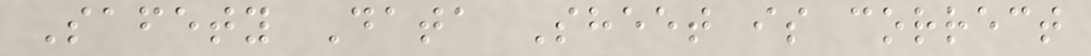Safety Data Sheet is correct
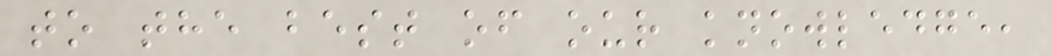to the best of our knowledge,
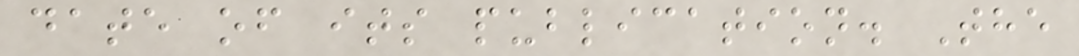date of its publication. The
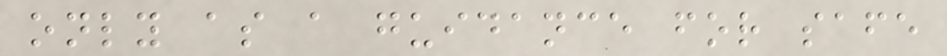only as a guidance for safe
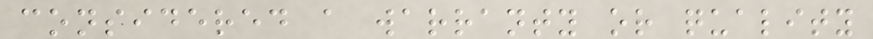considered a warranty or quality
